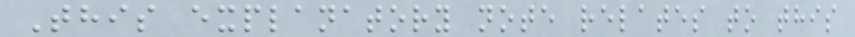This explanatory note relates to this
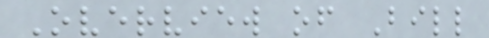Overview of Bill
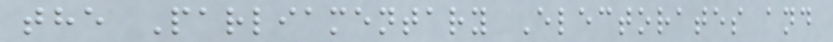the Parliamentary Electorates and
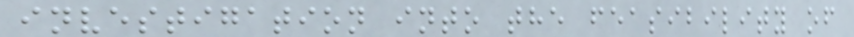investigation into the feasibility of
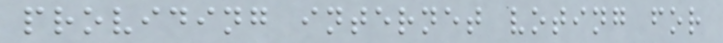providing internet voting for
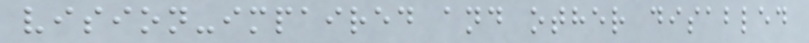vision-impaired and other disabled
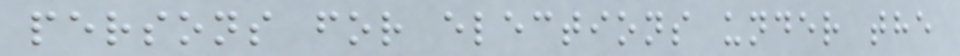persons for elections under the
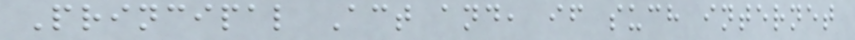Principal Act and, if such internet
